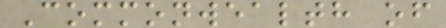Commonwealth of
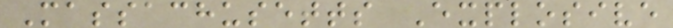Massachusetts Explosive
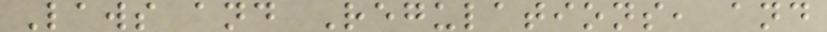Laws and Regulations, and
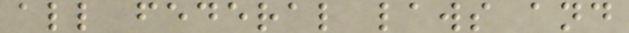all federal laws and
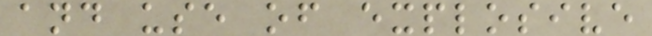and use of explosive
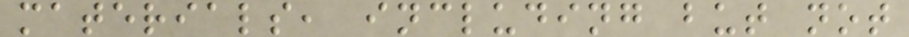materials, including but not
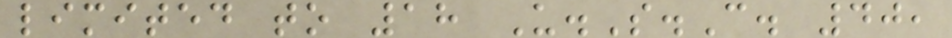limited to 18 U.S.C. 40,
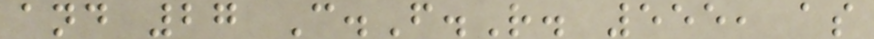and 27 C.F.R. 555, as
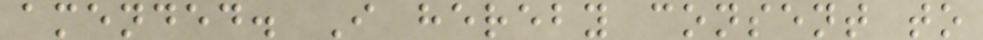amended. I hereby consent to
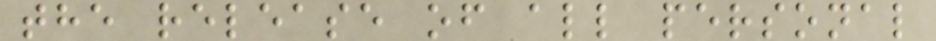the release of all personal
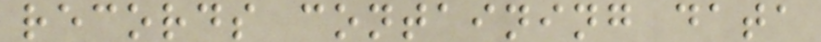records containing data
